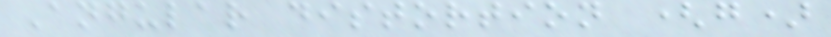Angular distortion (g)
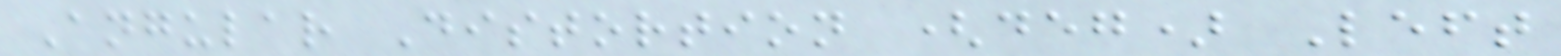Angular Distortion (deg) Left
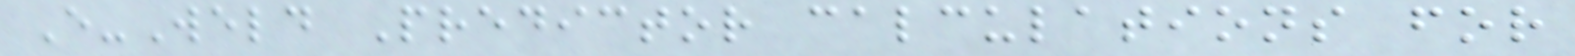E-Weld Predictor calculations for
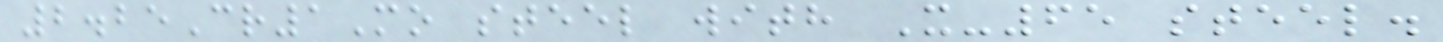2.25Cr1Mo steel with X-65 steel.
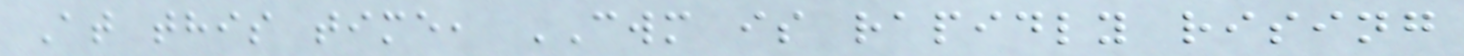At this time, CWM is rapidly rising
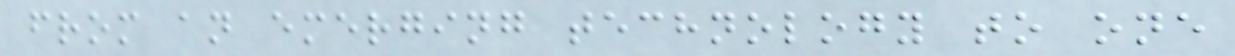from an emerging technology to one
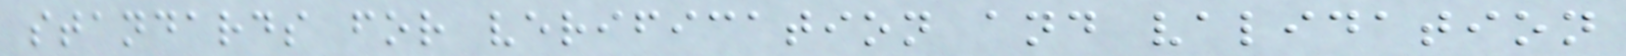standards for verification and validation
